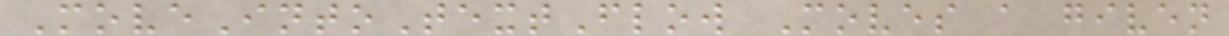MoveIntoTextFlow Moves a given
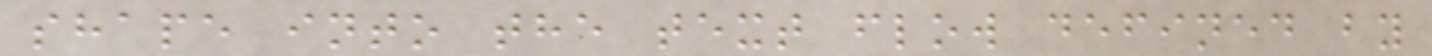shape into the text flow defined by
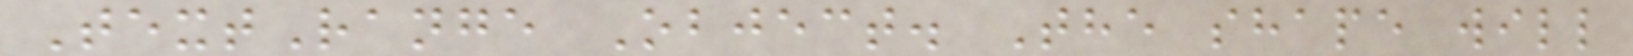TextRange Object. The shape will
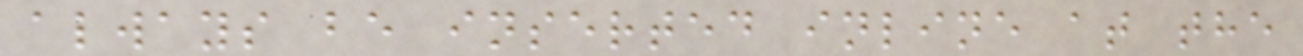always be inserted inline at the
